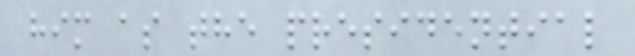him as the presidential
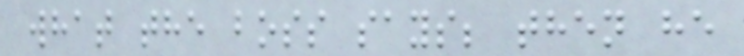what the boss says; then he
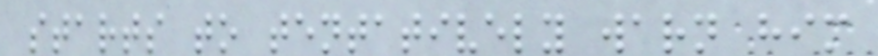starts to tentatively warn him
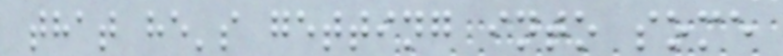that he's getting into some
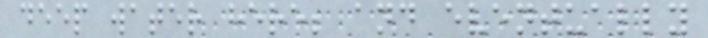deep water here; and eventually
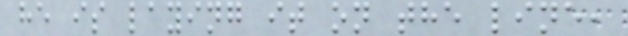he is laying it on the line,
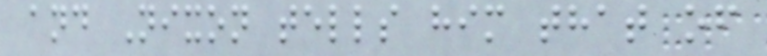and Nixon tells him that of
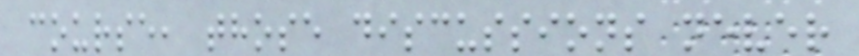course, those discussions never
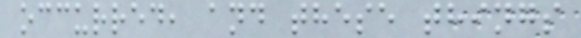occurred, and these things
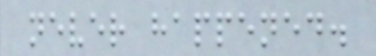never happened.
